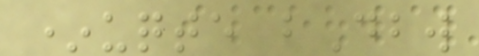*uqte bDbw
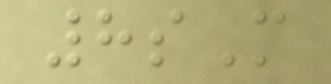8sM
